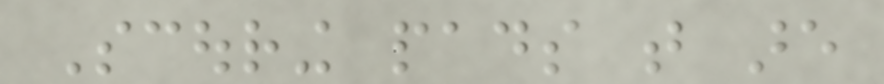Scouring pads that are
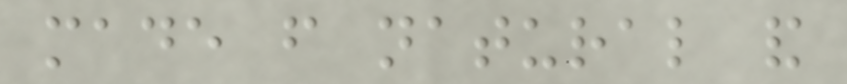made from natural and
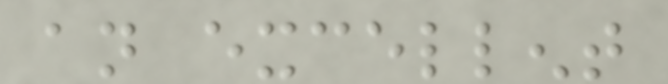an excellent
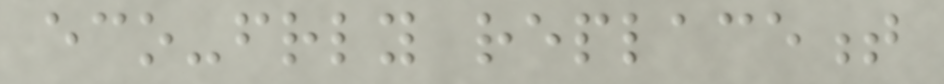eco-friendly replacement
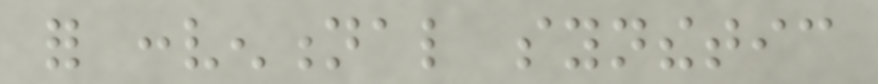for conventional synthetic
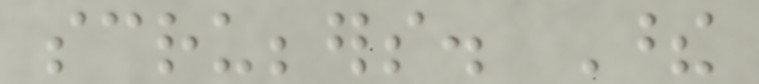scrubbers. These
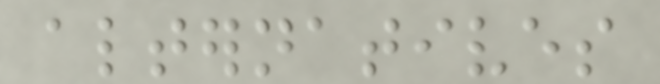alternatives
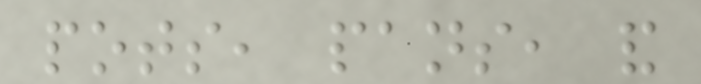pots, pans, and
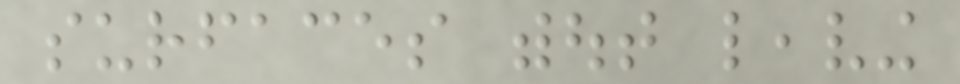surfaces without leaving
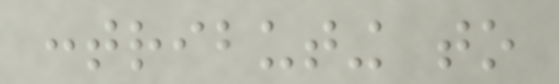contributing to
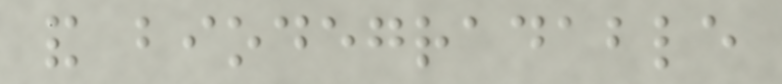and biodegradable
